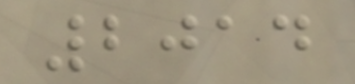2014
